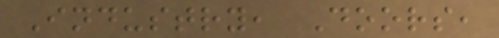Industry, Doors,
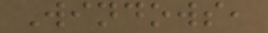Windows,
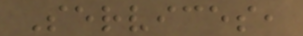Services,
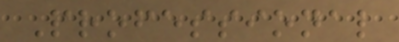Professional
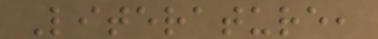Literature,
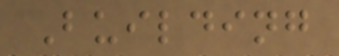Building
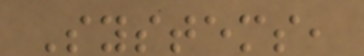Systems,
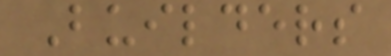Builders
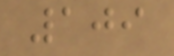109
